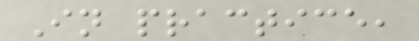In practice,
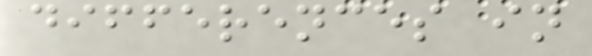differences in
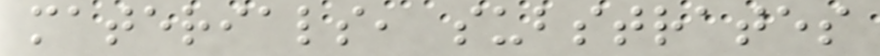materials, substrates
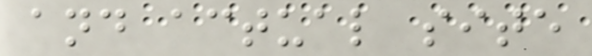and actual site
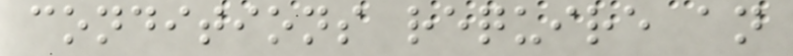conditions require an
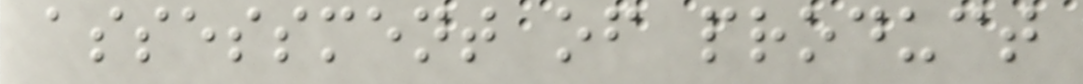assessment of product
